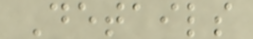Details
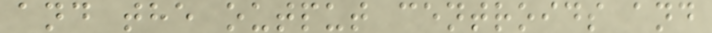and the output centroids and
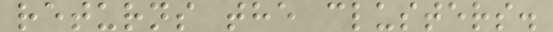returns the clusters.
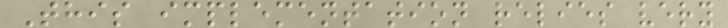This implementation relies very
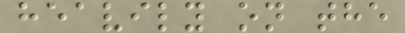heavily on the
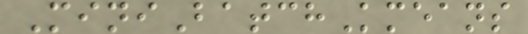MiniBatchKmeans
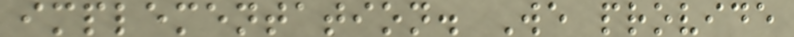implementation. We provide
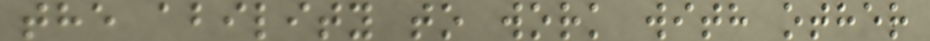the ability to work with other
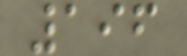196
